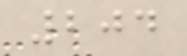204
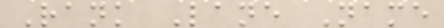Rank Lane Name
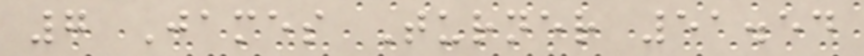7 James Turner 51.54
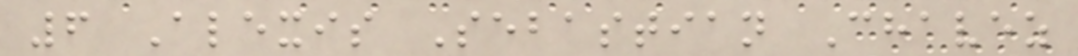6 Alexis Sebastian Chavez
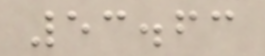53.63
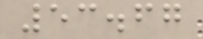53.67
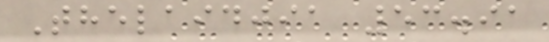Thelaidjia 53.91
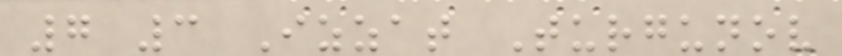7 3 Izzat Turgunov
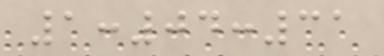1:04:31
